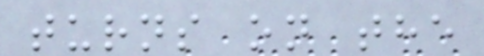turns on the
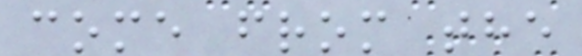come from the
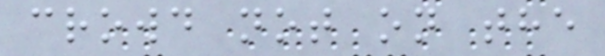crowd not on the
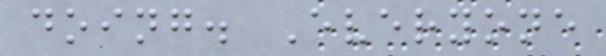doing. Everyone
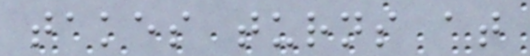takes turns at
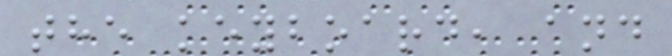the keyboard, and
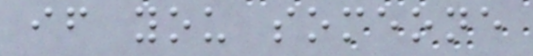if you someone
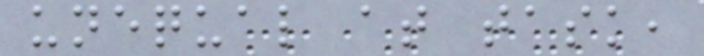unequal at task,
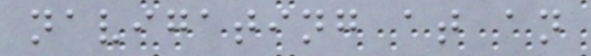navigating at an
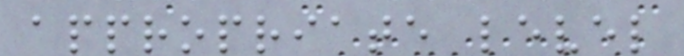appropriate level
